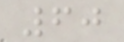60
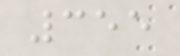355
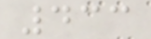433
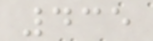435
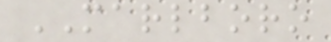MARLBORO
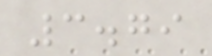3.79
